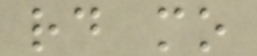rd mo
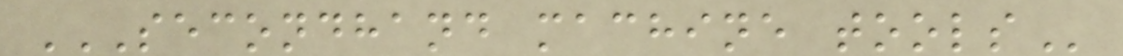SECONDHAND MACHINE TOOLS
